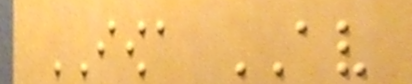IOWA AV
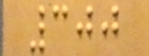300
